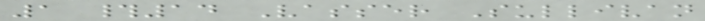1 #14 Vasser Sullivan
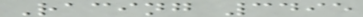Racing 3495
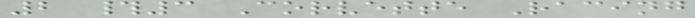2 #3 Corvette Racing
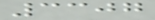3307
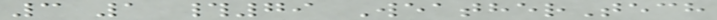3 1 #79 WeatherTech
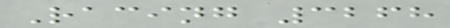Racing 3268
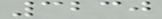3230
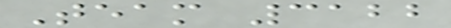Team 3122
